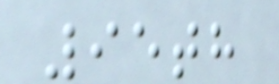95th
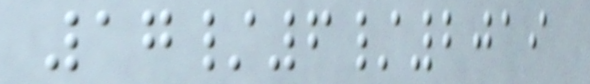17/6/2019
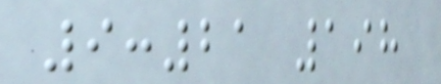9:21 198
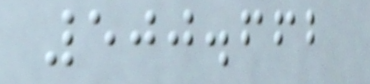500.662
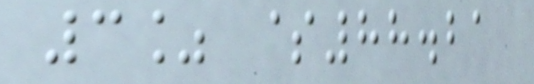3% $88.21
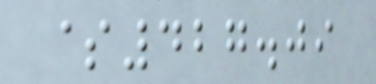$427.09
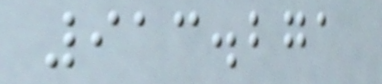913.271
